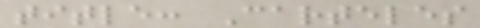title: Carteles
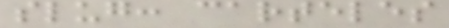slug: carteles
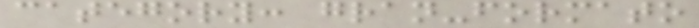category: gran-formato
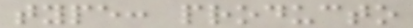type: producto
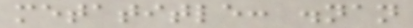metatitle: .nan
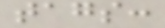tags:
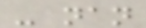- nan
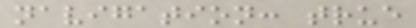navigation: true
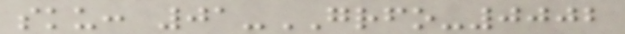sku: 01-GRFO-0002
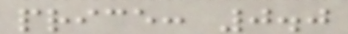price: 0.0
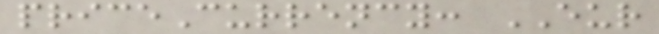priceCurrency: EUR
